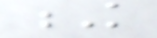K
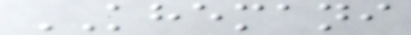KHEMANI
